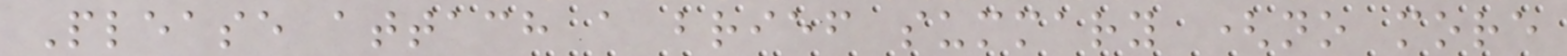Please attach a brief summary (no more
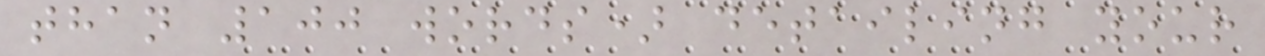than 100 words) detailing your
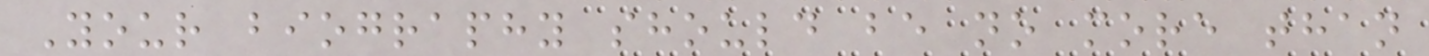Your biography should be no more than
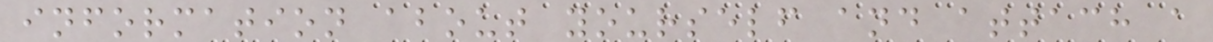information about yourself and attach a
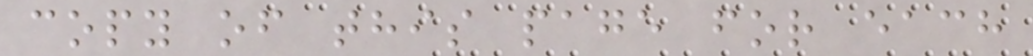copy of this page for each
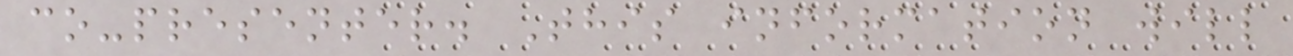co-presenter. This information will
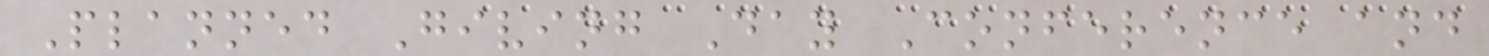Planned Giving Day Conference and
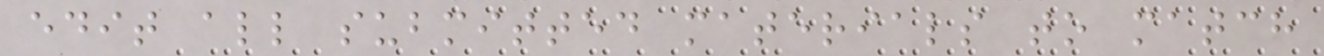edit all submitted materials to match
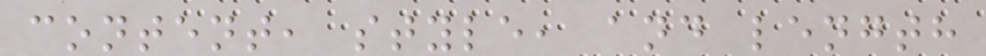content, style, and length
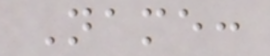Name:
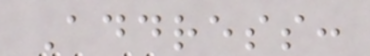Address:
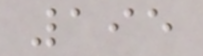195
